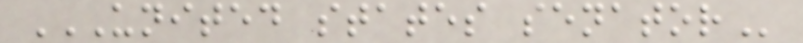UNITED STATES SENATOR
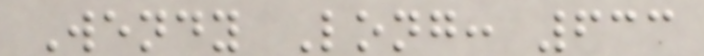Wendy Long: 633
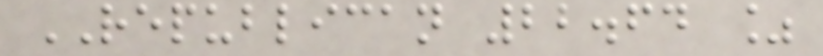REPUBLICAN 22.64 %
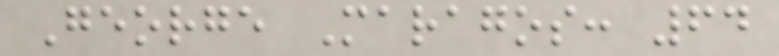George Maragos: 64
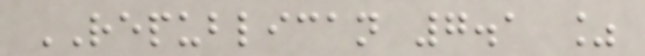REPUBLICAN 7.1 %
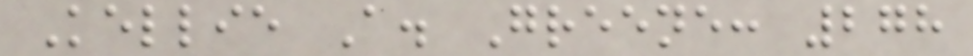Kellie A. Greene: 278
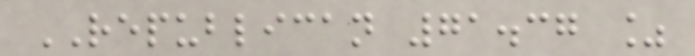REPUBLICAN 71.37 %
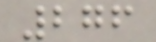276
